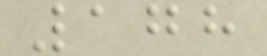178
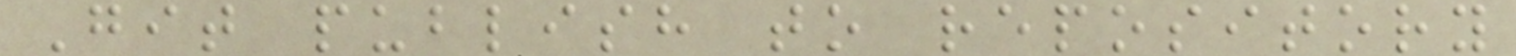Git publish to repository
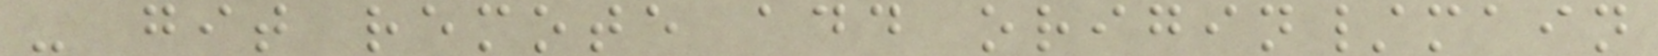- git remote add origin/main
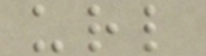url
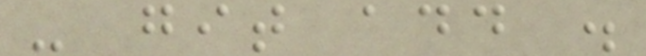- git add .
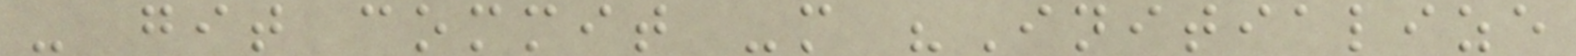- git commit -m "Initialize
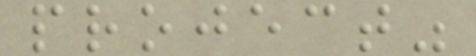project"
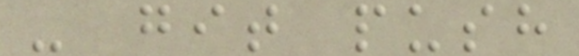- git push
